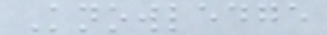Knowledge
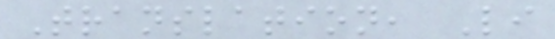Translation, Li
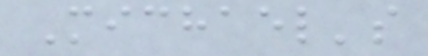Michael's
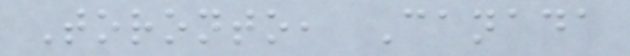Toronto, Canada
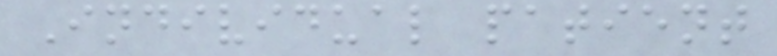Individual patient
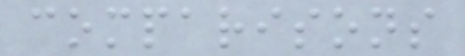comparisons
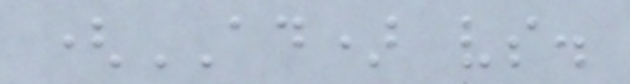(AD) vs.
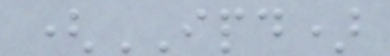(IPD)
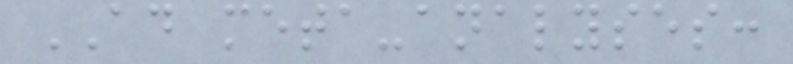AD meta-analyses:
